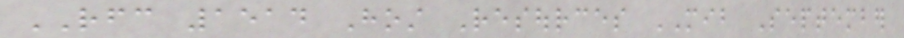RFC 1514 Host Resources MIB September
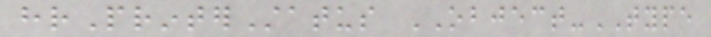hrPrinterStatus OBJECT-TYPE
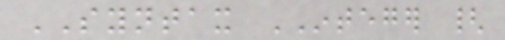SYNTAX INTEGER {
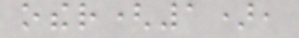other(1),
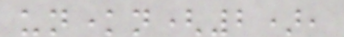unknown(2),
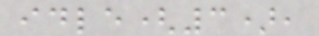idle(3),
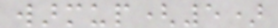warmup(5)
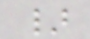}
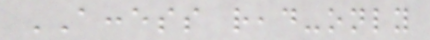ACCESS read-only
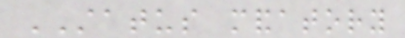STATUS mandatory
